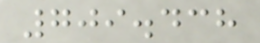709.438
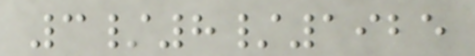3/8/1925
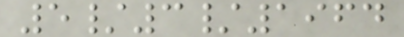5/3/1964
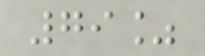79%
